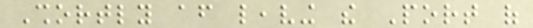Shortly after leaving the Port of
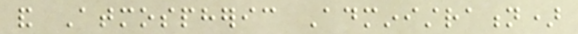and Atmospheric Administration)
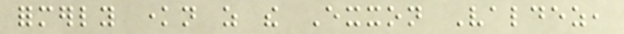formerly known as the Exxon Valdez,
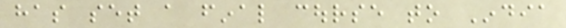has set a final course to India
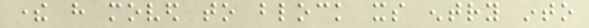there have moved to block its entry into
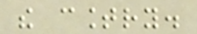the country.
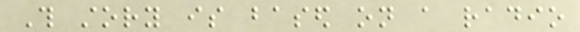This story is based on a radio
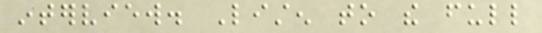interview. Listen to the full
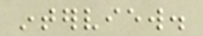interview.
